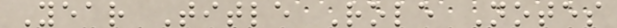Year Title Role Notes
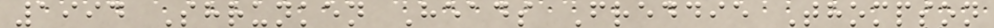1994 Shrunken Heads Freddie Thompson
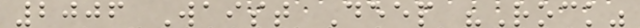2006 Waist Deep "Rock"
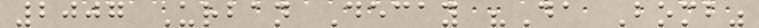2007 Urban Decay "Da Bomb"
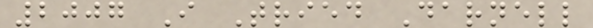2007 I Tried Darnell
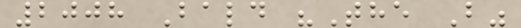2008 Bald "The B"
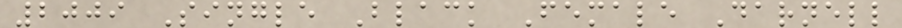2009 Single Black Female Darnell
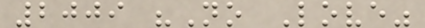2009 "No Love"
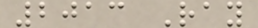2013 Ray
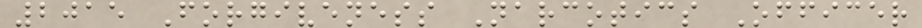2015 Forgiveness Narcotics Officer
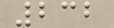232
